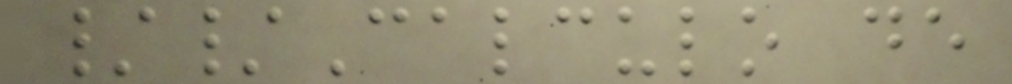//Calculo de
